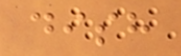dish
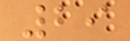29
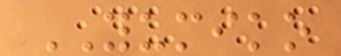YUMIKO
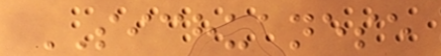SICHUANESE
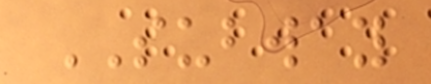SUBWAY
